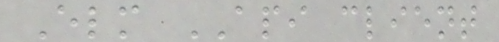Elm API client
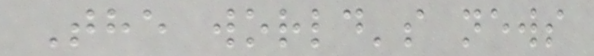The world's news
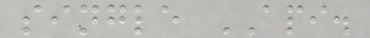single API.
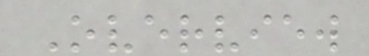Overview
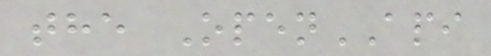the OpenAPI
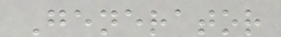Generator
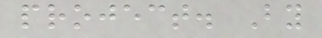project. By
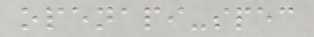openapi-spec
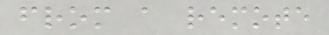from a remote
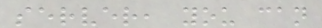server, you can
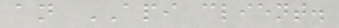an API client.
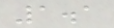1.1
